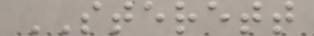STERETT
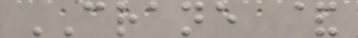CRANE &
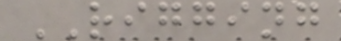RIGGING
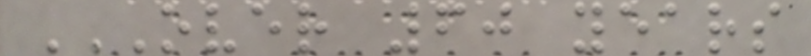OVER 60 YEARS
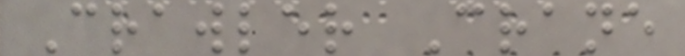Crawler Crane
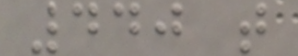440 t
